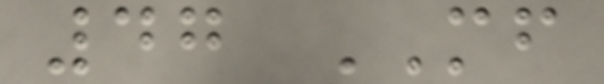47 MF
